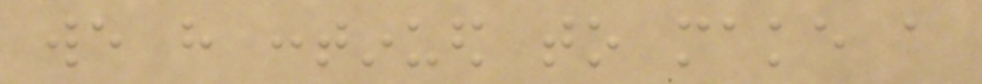we have continued to make a
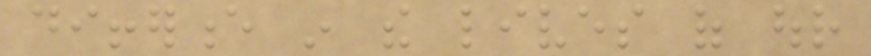difference in the lives of our
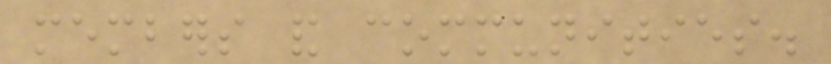members and communities.
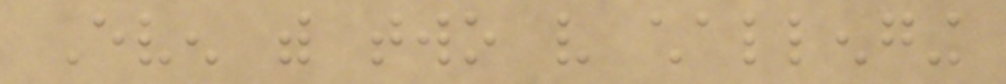Even with two very challenging
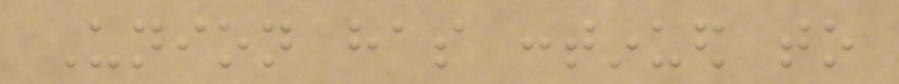Union has continued to
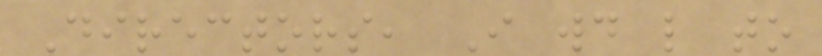Directors, I would like to
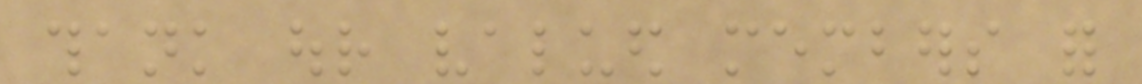thank our valued members for
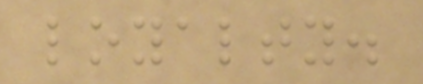loyalty.
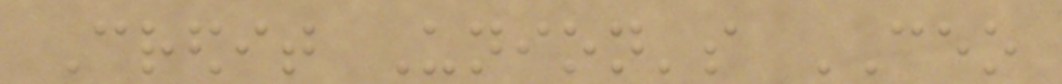Credit Union's CEO
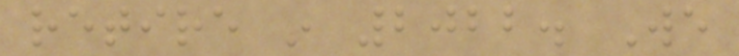retire in 2022. We
